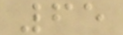65
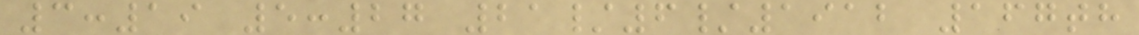3:19 5:27 21/6/1912 167th
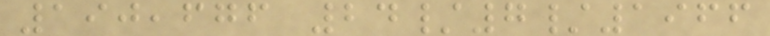190,676 24/7/1966
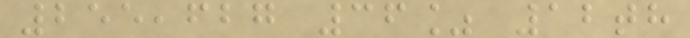255,627 36% 12th
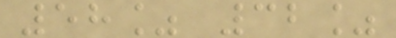58% 32%
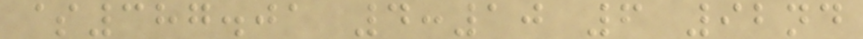$387.01 4:10 6 92nd
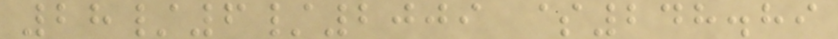28/6/2009 $248.89
